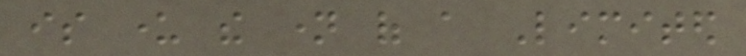is under the name of a Limited
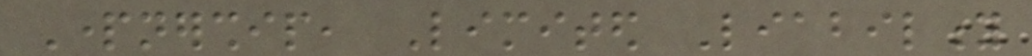Partnership, Limited Liability
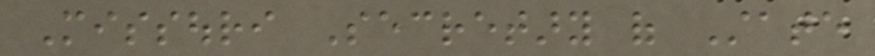Missouri Secretary of State
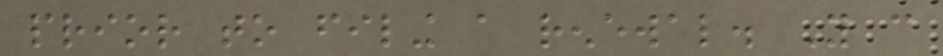prior to filing a renewal. You can
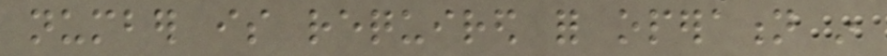number is required for operation in
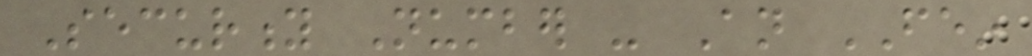Security Number - An FEIN
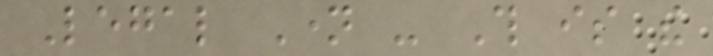Legal Name - This is the
